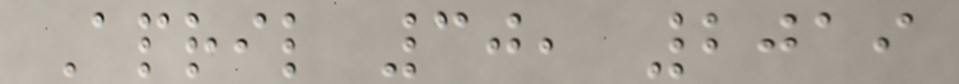April 30, 2019
